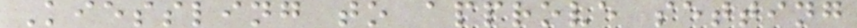Kiessling to approve setting
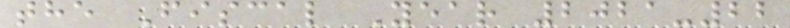the Fiscal Year 2021-22
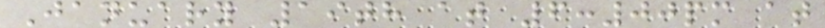January 19th at 6:00pm at
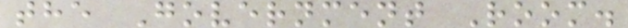the Government Room.
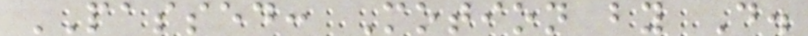PASSED: Motion by D.
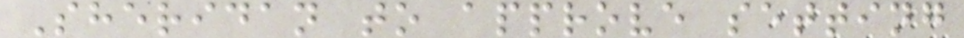Sheridan to approve setting
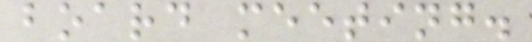board meeting.
